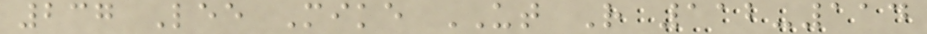237 Lee Mike UT R 112-114
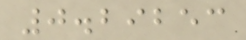0.29253
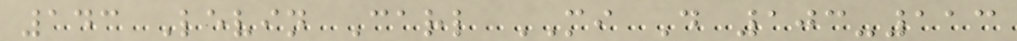143 Levin Carl MI D 103-113
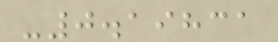-0.19831
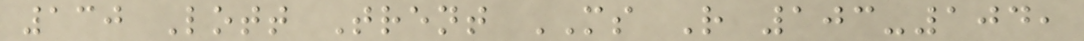130 Lott Trent MS R 103-104,
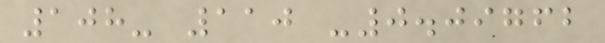108- 110 -0.09762
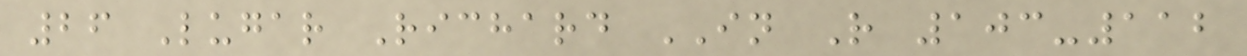26 Lugar Richard IN R 103-112
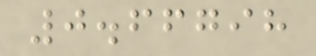0.66798
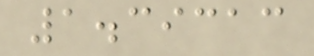1.39313
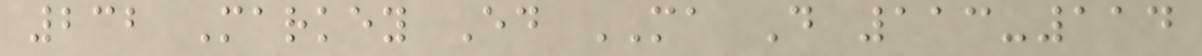232 Markey Ed MA D 113-114
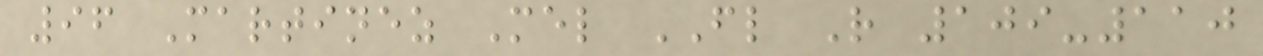96 Martinez Mel FL R 109-110
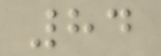84
